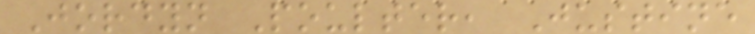Jordyn Poulter, Justine
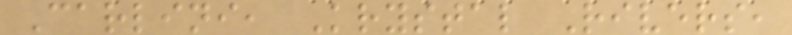Carlini, Krystal Rivers,
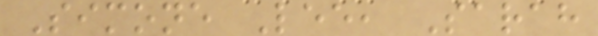Simone Lee, Sarah
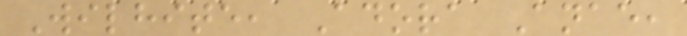Wilhite, Adora Anae,
